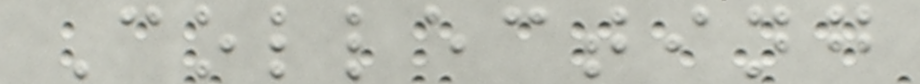Collecting
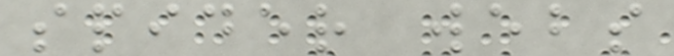spider webs
